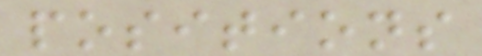positions
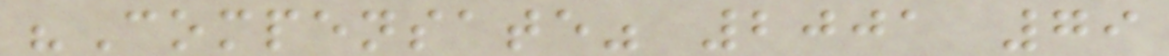"Compensate" 2001 79
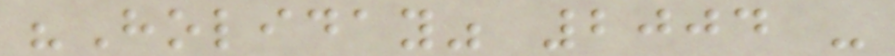"Holiday" 2004 -
